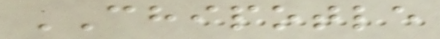CHIPOTLE
